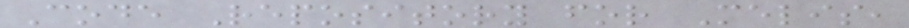Code Repository for Melis,
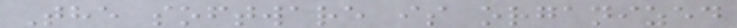The software is organized
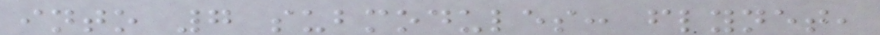into 7 submodules: flynet,
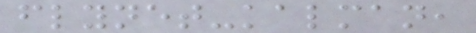flynet-kalman,
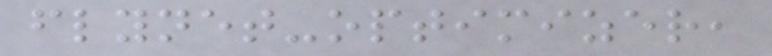flynet-optimizer,
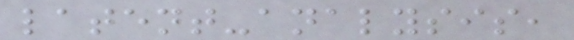latent-analysis,
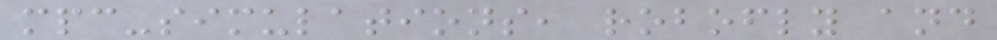mpc-simulations, robofly and
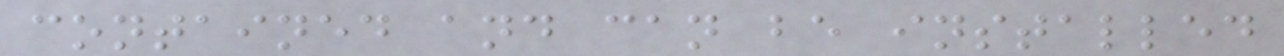contained and can be installed
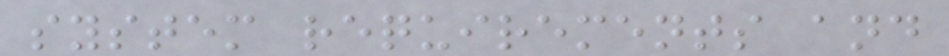system requirements and
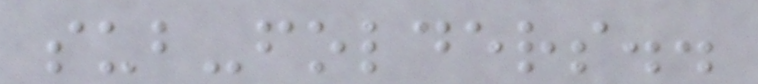sub-folders..
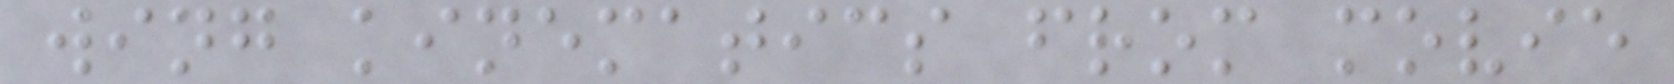wing kinematics from movie
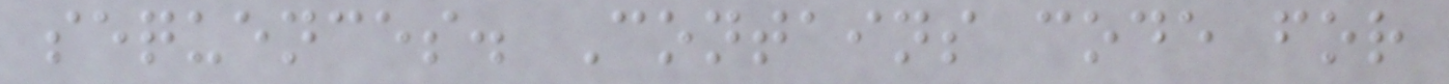sequences. Contains code for
